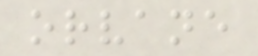orvane
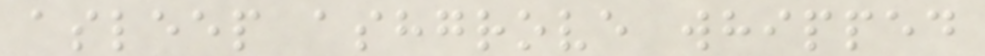asleep ashgrove whipped
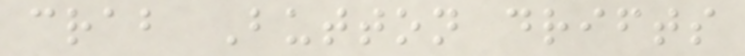crab Button drifts
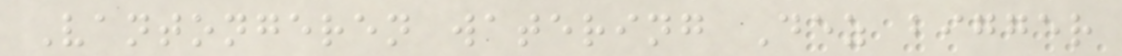Vantongeren watering Dez bigger
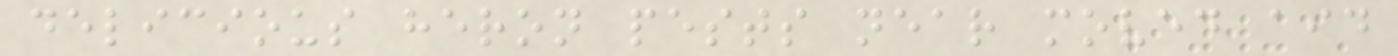delicious heron pests near moved aid
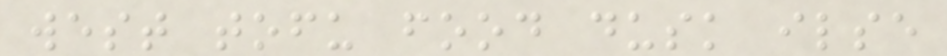west tofu food dusk ilse
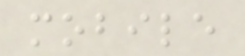mobile
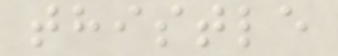thistle
